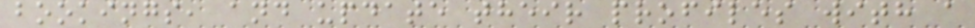bookings, and update their profiles with a
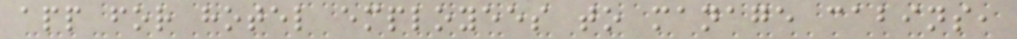app for hotel employees to manage cabins,
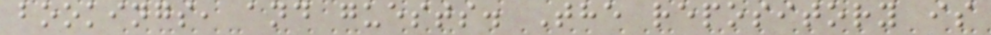bookings, and guests. The repository is
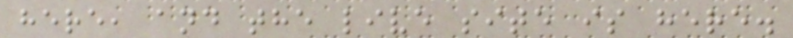here, and the live site is here.
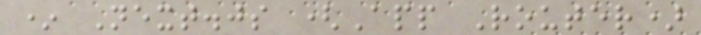* Next.js (App Router)
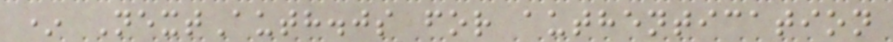* NextAuth.js for authentication
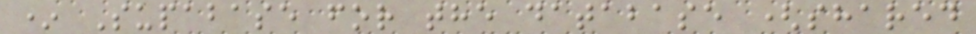* Supabase for the database (shared
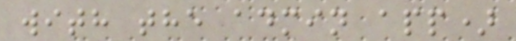with the admin app)
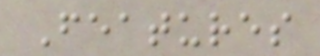Features
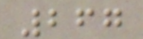267
